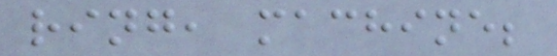ring, machine;
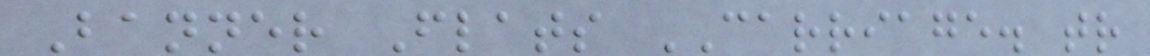Banner Flats CARRIAGE. tr
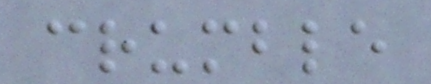crumble
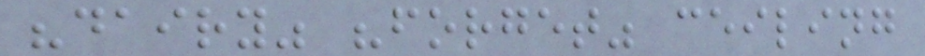"dairy" "forget" ceiling
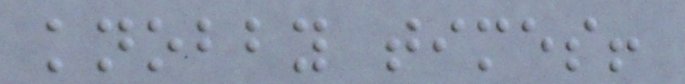knobby times!
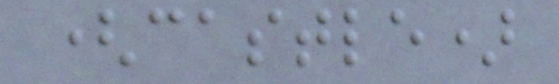(castle)
